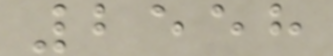2558
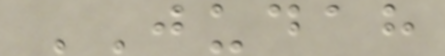JUDAH
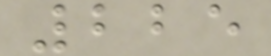225
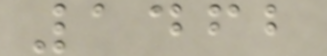1462
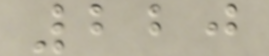220
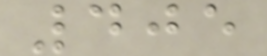405
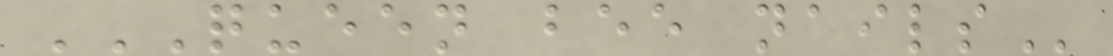QUEEN BEE NAILS
